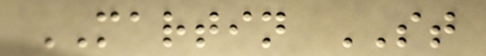MARTIN ST
